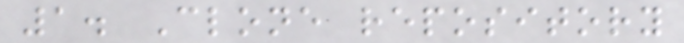1. Clone repository
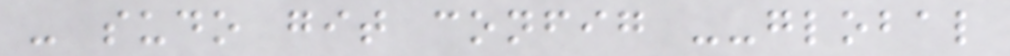- sudo git config --global
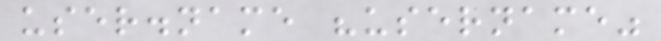user.name "username"
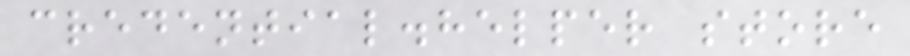credential.helper store
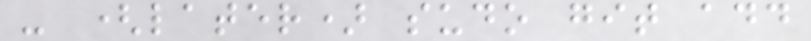- (later) sudo git add
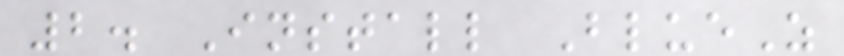2. Install BlueZ
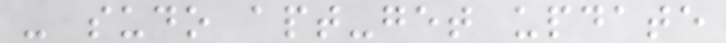- sudo apt-get update
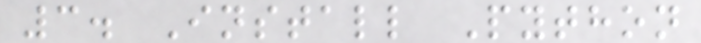3. Install Python
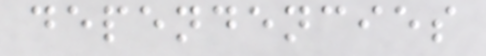dependencies
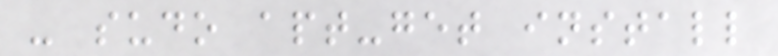- sudo apt-get install
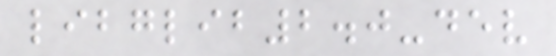libglib2.0-dev
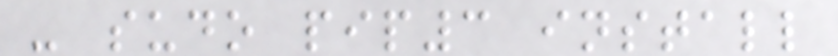- sudo pip3 install
